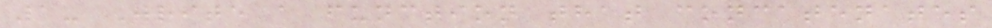1- Write a function that concatenates
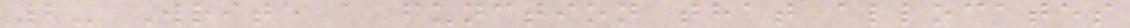2- Write a function that allocates
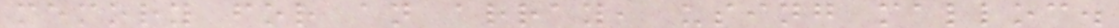memory for an array, using malloc.
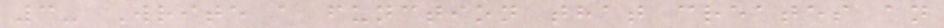3- Write a function that creates an
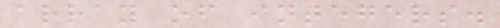array of integers.
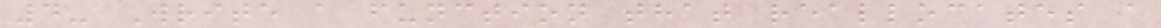4- Write a function that reallocates a
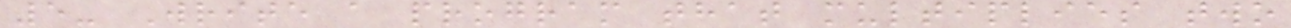5- Write a program that multiplies two
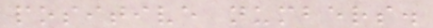positive numbers.
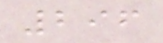296
